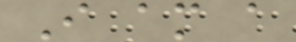I am a
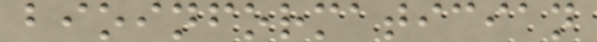bioinformatician
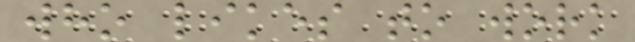who likes to work
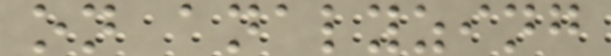on analyzing
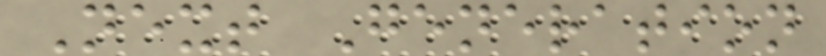Next Generation
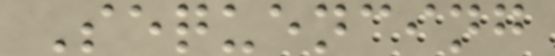Sequencing
